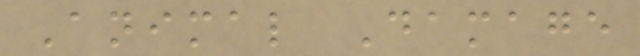Animal Damage
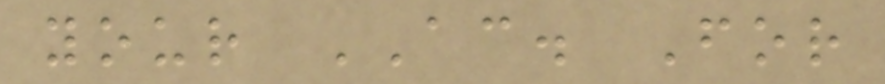your AC. For
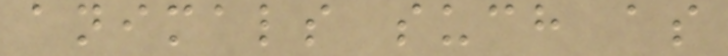animals such as
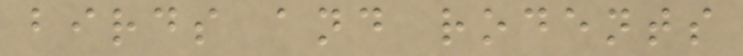birds and rodents
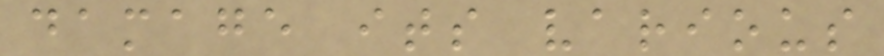damage its various
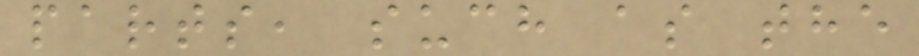parts, such as the
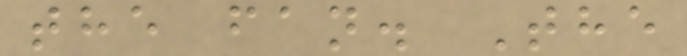the fan. The
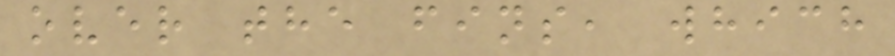over the fins, which
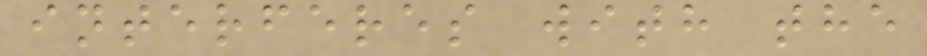interferes with the
